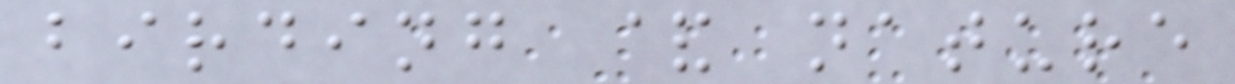birding & nature
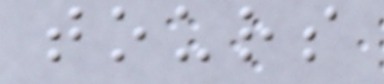tours
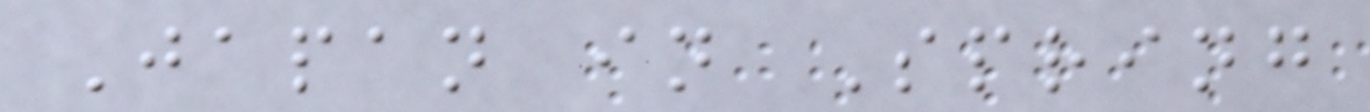Japan in Spring
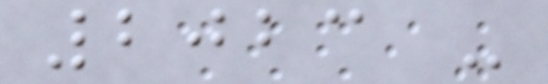2023 -
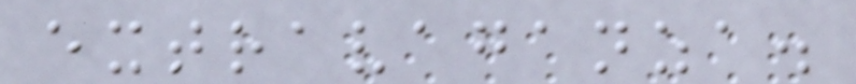extravaganza.
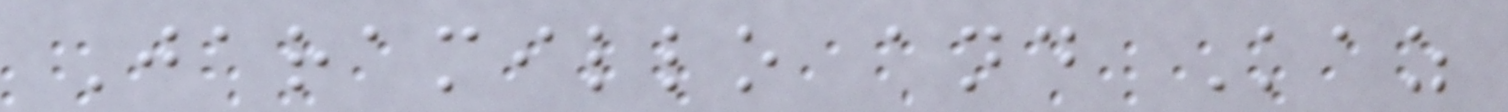Jaramillo and Kaz
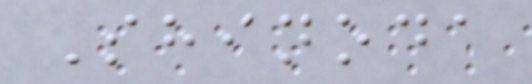Shinoda
